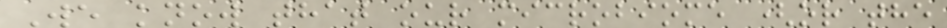We know that our microbiome (or the
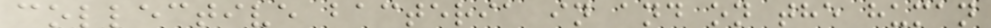collective bacteria in and on the human
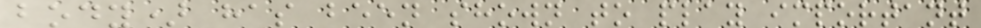body) has been shown to play important
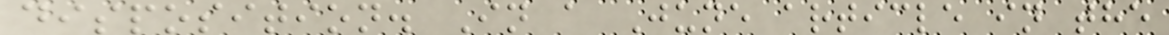disposition. In a June article in the
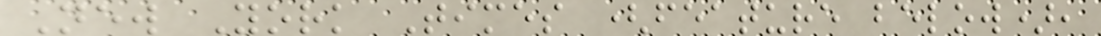New York Times (feature below),
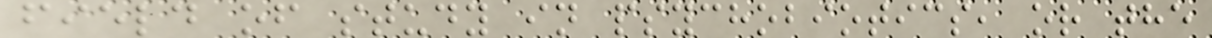field of study in psychobiotics, or the
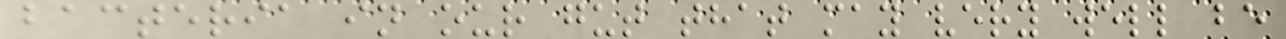bacteria in our gut that may very well be
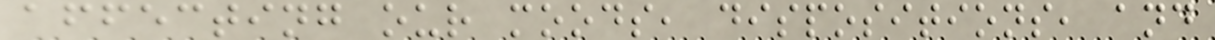affecting our moods, dispositions, and
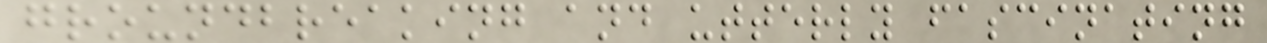groundbreaking and utterly fascinating
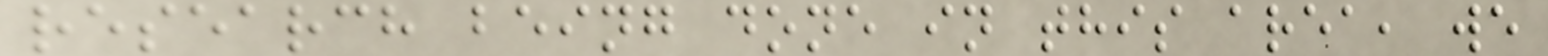research being done in this area, we
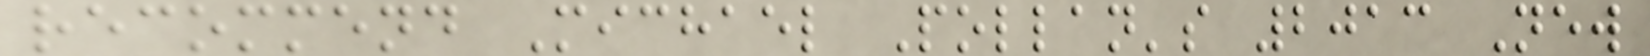recommend Michael Pollan's 2013 New
